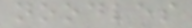noodles
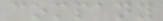company
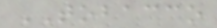TOBACCO
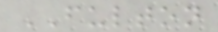FULTON
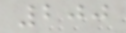200
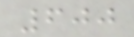600
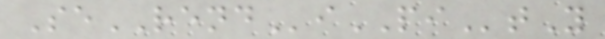SeRENDiPItY
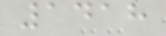1418
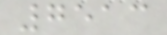7513
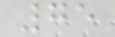75
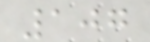107
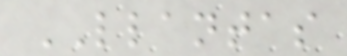LLANTAS
